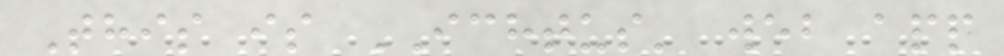This is ICHTUS' web app
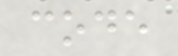code
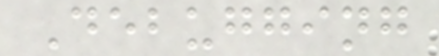Debugging
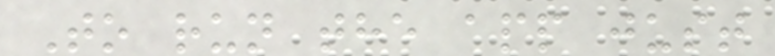To run the app just
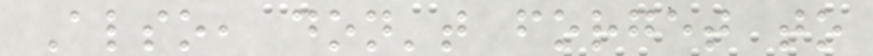Also, don't forget to
